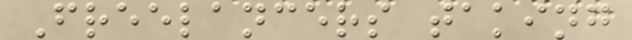Freelancers taking
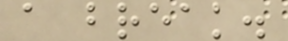a break.
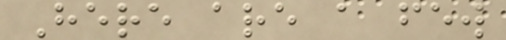Here are a few
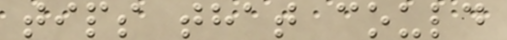tips that could
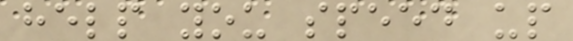help you speed up
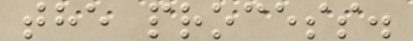the process.
